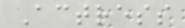Actress
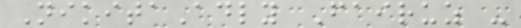NikitaAdly Fairuz -
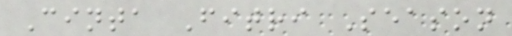Cinta Fitri Season
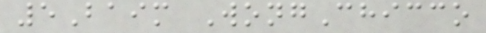5Baim WongChicco
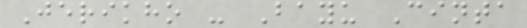Jerikho - Bayu Cinta
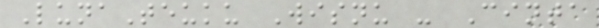LunaTeuku Wisnu - Cinta
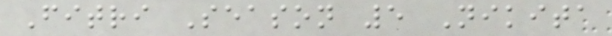Fitri Season 5 Nikita
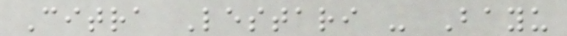Citra Lestari - Bayu
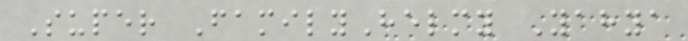Super FamilyHelmy Yahya
